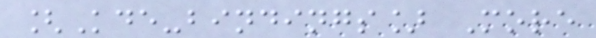[Kde-bindings] More
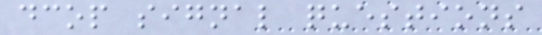dcop signal questions
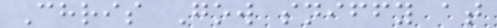Chris Gow sniffy at
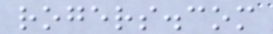rogers.com
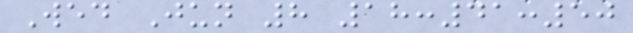Wed Jun 8 18:41:50
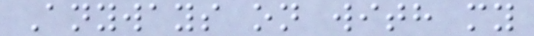Anyways on with my
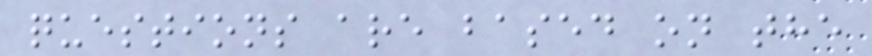questions are based on the
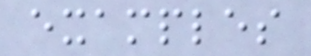examples
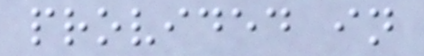provided in
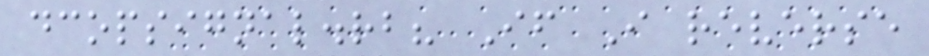dcopsignal.rb? If I reverse
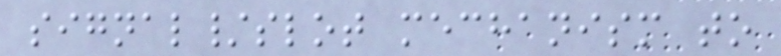signal/slot mechanism to
